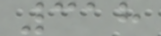318
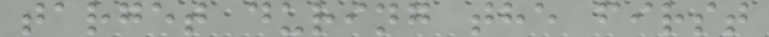target during the first
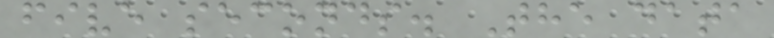five seconds. The data
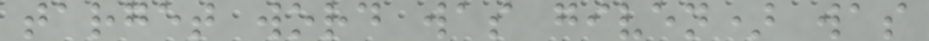target word was given) was
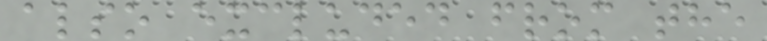also excluded from the
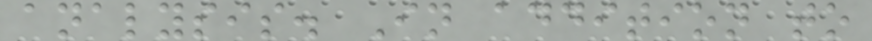analysis. In addition to
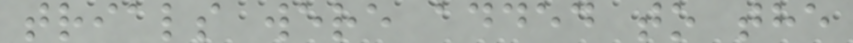trials were added to the
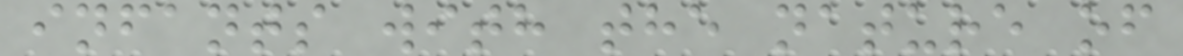infants with the nature of
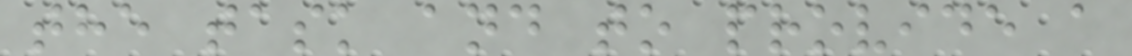the task and to provide a
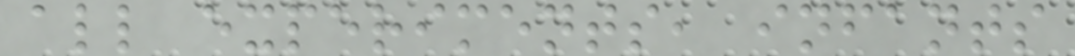all experiments, infants
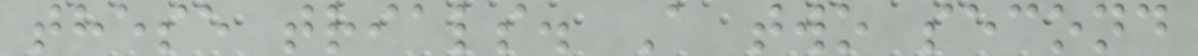these trials. A two second
